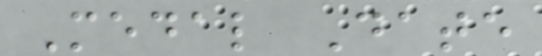Medal Date
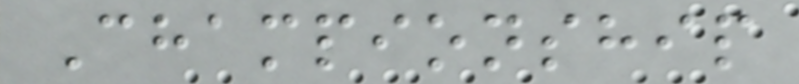Championship
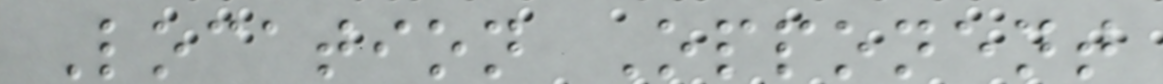Location Opponent
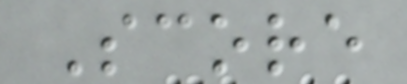Score
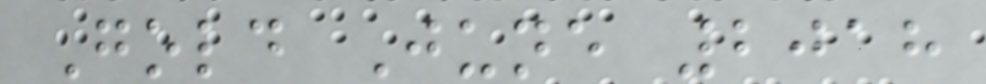Gold June 2018
